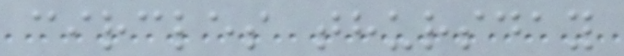circles thursday
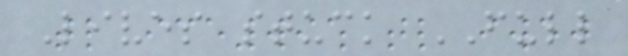Lives stuck FULL
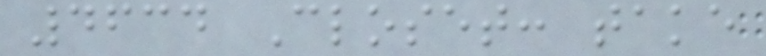4634 Closet: take
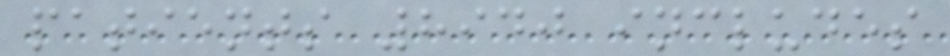patients 8940 includes
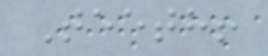Teeth!
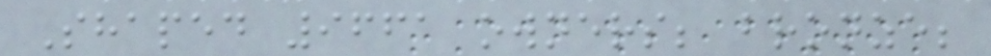Shaped 9661 owners; bronze;
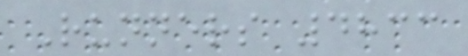Runners 4833
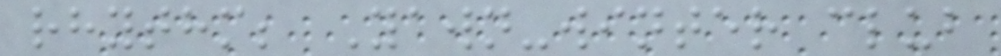rhythm; Yawn-winter club
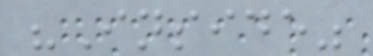"Inside"
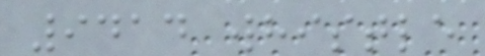9414 whistle
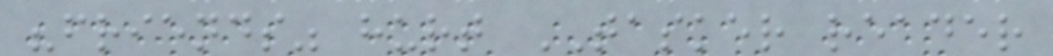"friends" hurt TASKER reader
